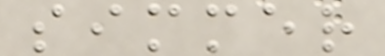simmer
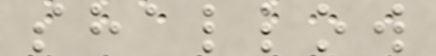shallow
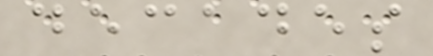decades
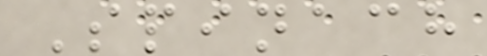Spinach
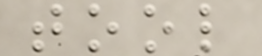tool
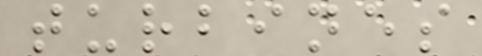turbines
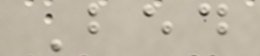Bed
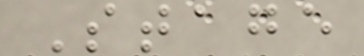Stage
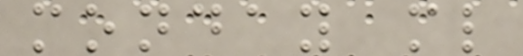monday ml
